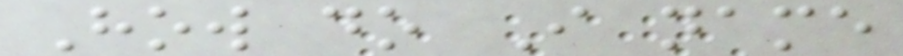How do I name
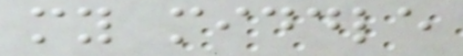my middle
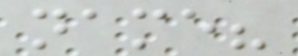name?
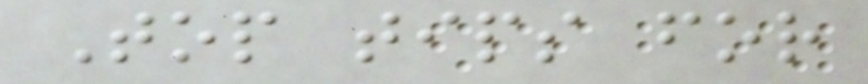Top tips for
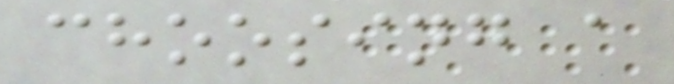choosing a
